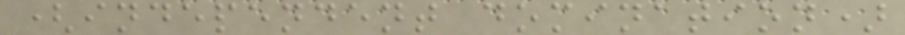(independent domination)
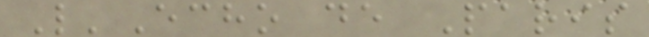L'Echo de Paris
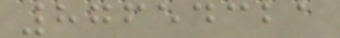87654321
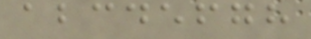abcdefgh
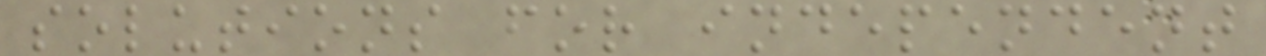solutions for independent
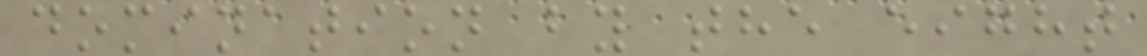domination by the eight
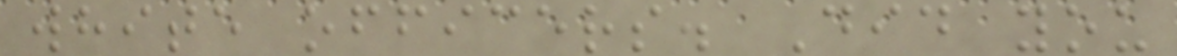white officers. Did you
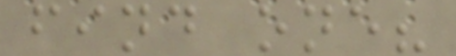find one?
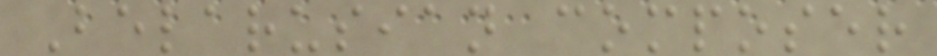Belarusian composer
